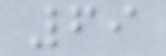69
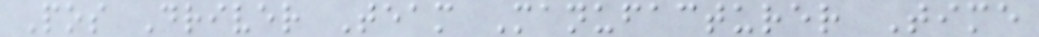Pos Driver Team Manufacturer Time
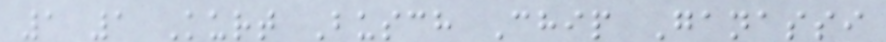1 1 Kurt Busch Chip Ganassi
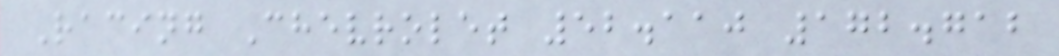Racing Chevrolet 52.110 172.712
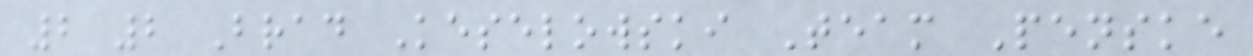2 2 Brad Keselowski Team Penske
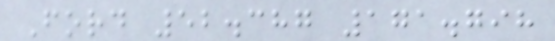Ford 52.387 171.798
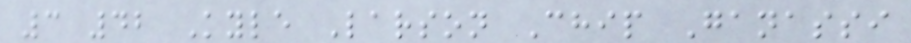3 42 Kyle Larson Chip Ganassi
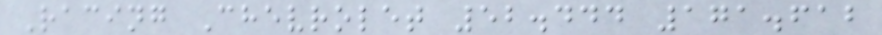Racing Chevrolet 52.444 171.612
